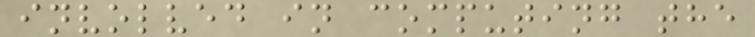involved in computing the
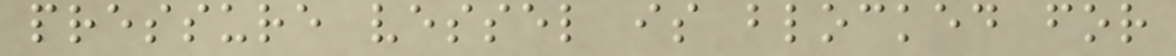pressure vessel is blocked for
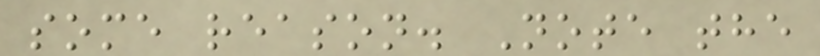some reason. Note the
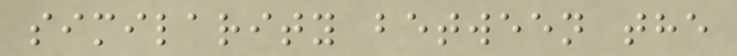similarity between the
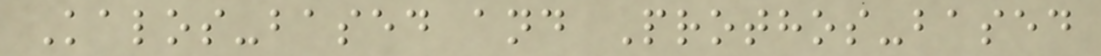Kalos-based and Prothos-based
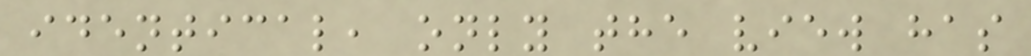identical, only the view has
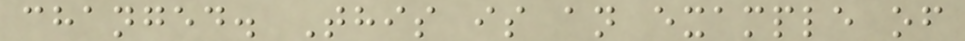changed. This is an example of
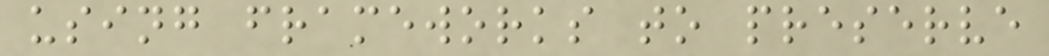using frameworks to preserve
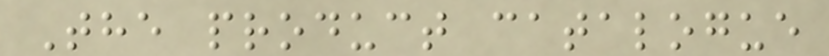The product catalogue
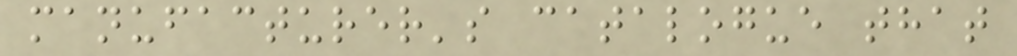manufacturer's catalogue that
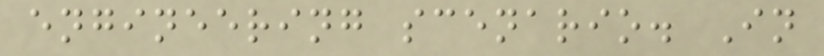engineering scenario. In
